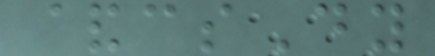&csDy
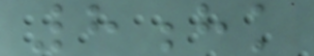8hk
